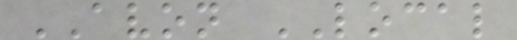AVON LOCAL
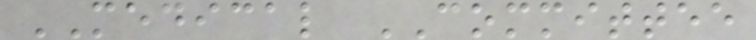MEDICAL COMMITTEE
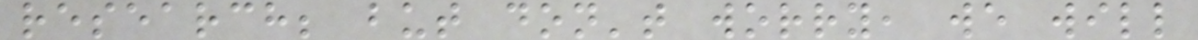research; but don't worry, we will
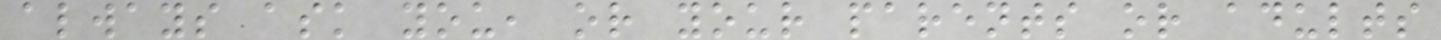always ask you, or your parents or adults
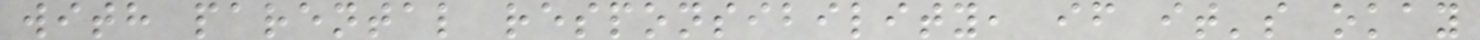with parental responsibility, if it's okay
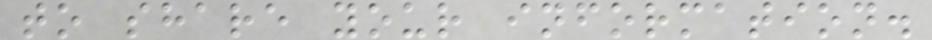to share your information.
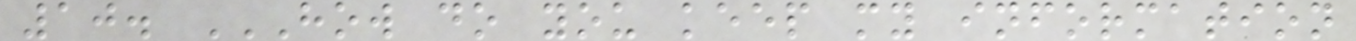10. HOW DO YOU KEEP MY INFORMATION
